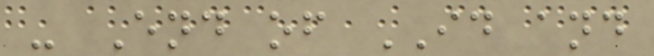- End of ID and
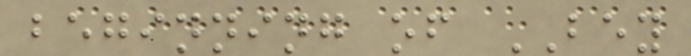beginning of BEY
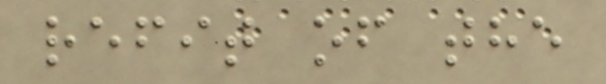refit of the
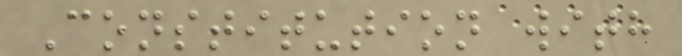Constitution with
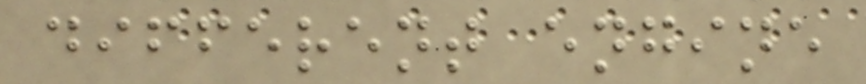different engine
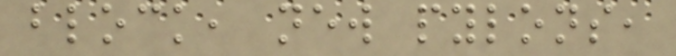block, new pylons,
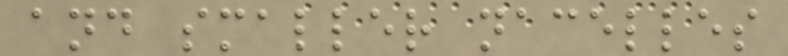and smaller nacelles
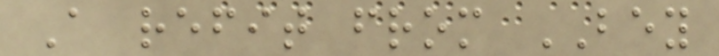A refit from BEY
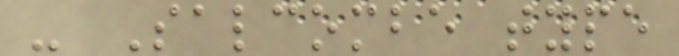- Salcombe type
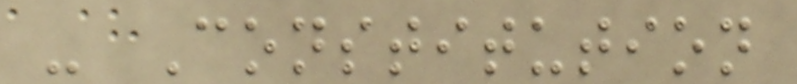- Constitution
